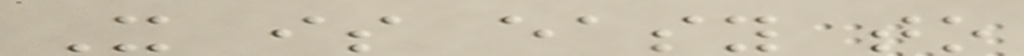It is easy to
